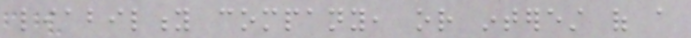liability company, or interest of a
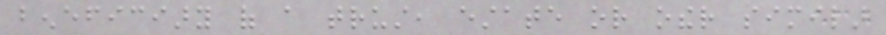beneficiary of a trust, estate or other similar
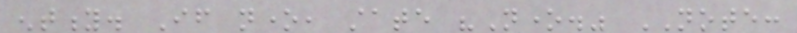entity. If none, state "None." NOTE:
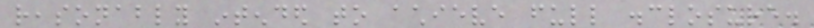reasonably intended to achieve full disclosure.
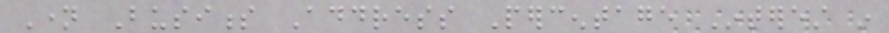Name Business Address Percentage Interest in
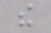the
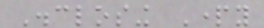Disclosing Party
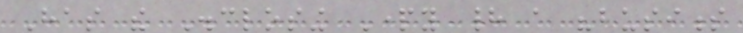Has the Disclosing Party had a "business
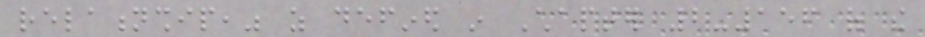relationship," as defined in Chapter 2-156 of the
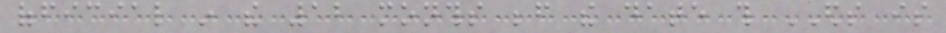official in the 12 months before the date this EDS is
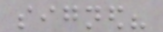signed?
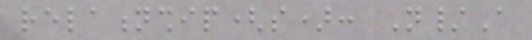relationship(s): N/A
